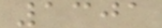1301
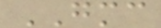GMC
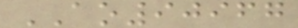AO90967
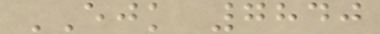EJK 7840
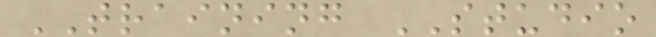TRAINING STUDIO
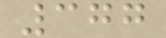377
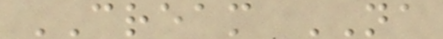CREAM NA
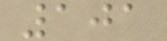101
